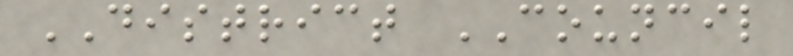DISTRICT COUNCIL
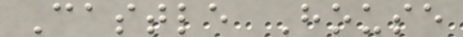Castle House
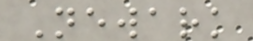Newark
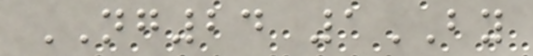NG24 1BY
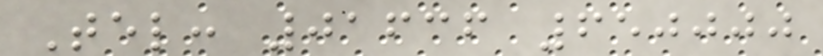Tel: 01636 650000
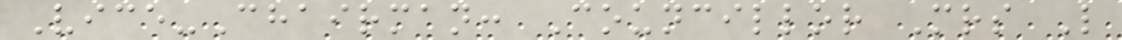Vice-Chairman: Councillor Mrs L
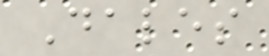Dales
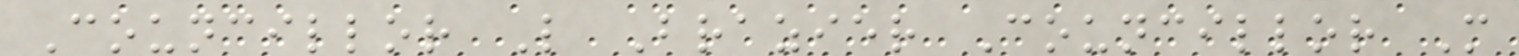Councillor L Brazier Councillor M
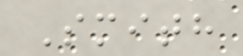Smith
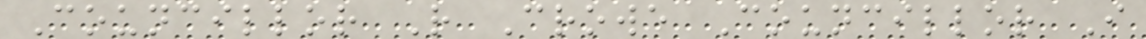Councillor R Crowe Councillor I
